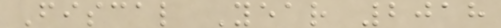Fiscal Year 2018
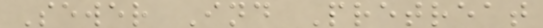Sewer Ind Pretreat
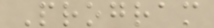Program
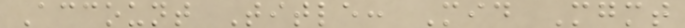Account Title: Mid Mgmt
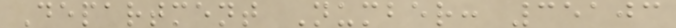Department Number: 35103
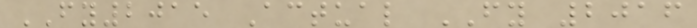FY2015 Actual FY 2016
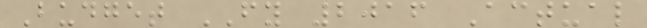Budget FY 2016 Actual
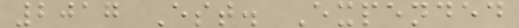2017 Est. Expended
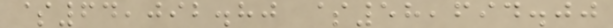$64,092.80 $58,694.00
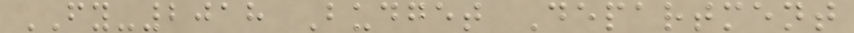FY-2018 Budget Department
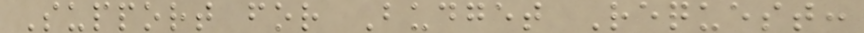Support for Budget Request:
